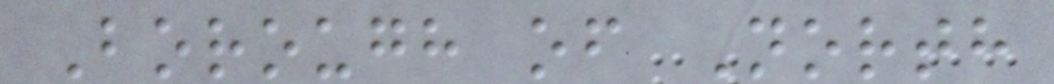Borough of North
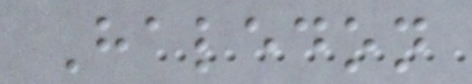Haledon
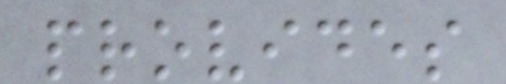provides
